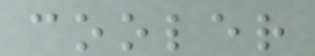cooler
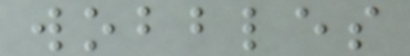wobbles
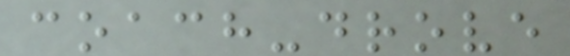coach-drove
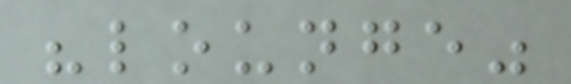"lounge"
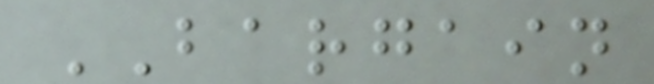BARGAIN
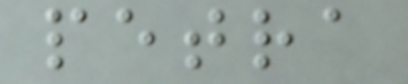petra
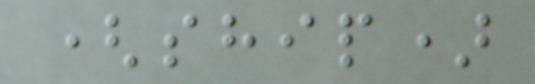(ship)
